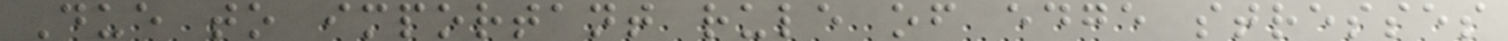Due to important rule of edge stresses
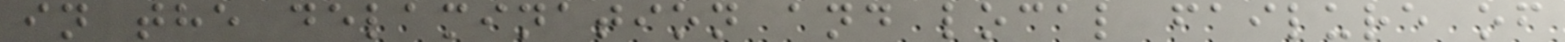in the delamination and local failure of
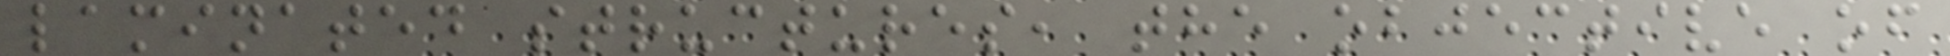laminated structures, the objective of
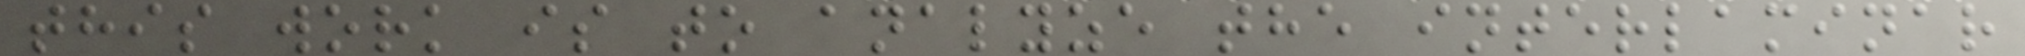this work is to analyze the interlaminar
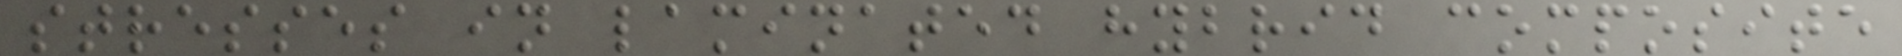stresses in laminated hybrid composite
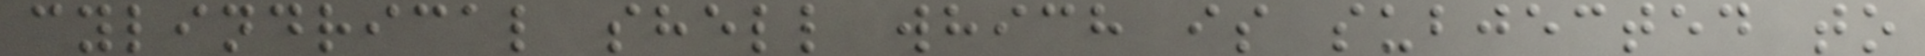cylindrical shell which is subjected to
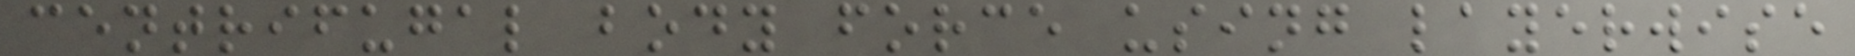centrifugal body force using layerwise
